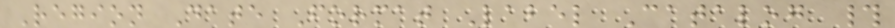Region Date Format Label Catalog #
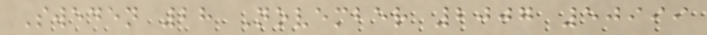Sweden 28 November 2007 50999
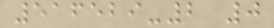516529-2 0
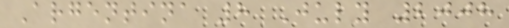Argentina 8 July 2008
